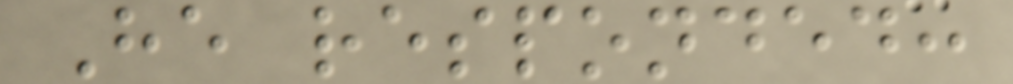He responded:
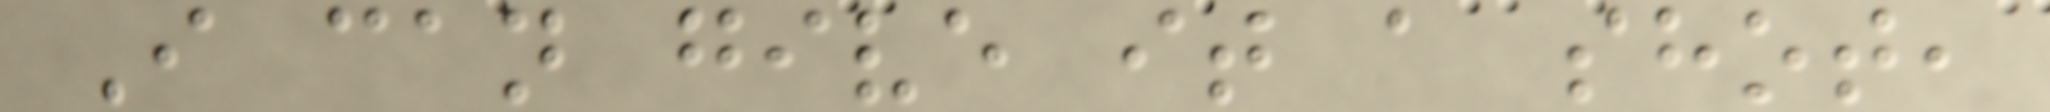I can give it a shot,
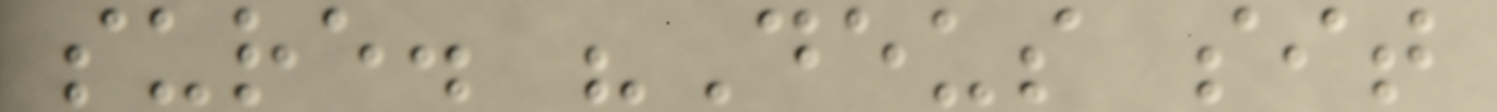sure. "Deus sit
